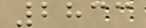2833
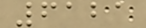6121
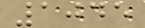1045
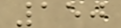150
